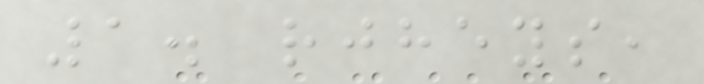1. rjheys,
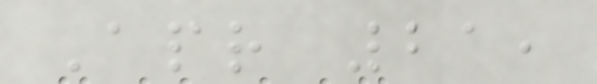Apr 21,
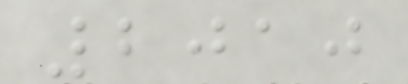2010
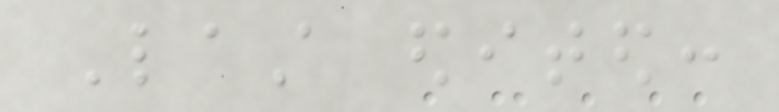Last edited:
